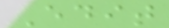Edit
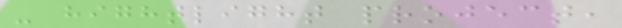- hightlight project,
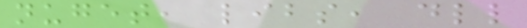nuget, libs, dll
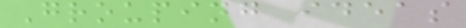Grouping ideas
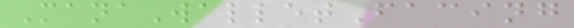ManaWalletFacing
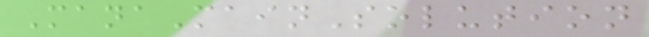ManaMainSolution
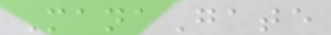ManaGate
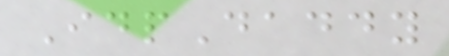IdpDaddy
